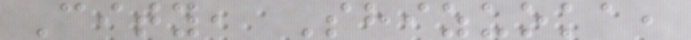City, Shizuoka,
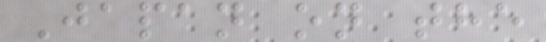Japan on the
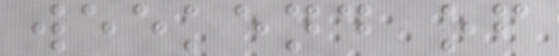weekend of
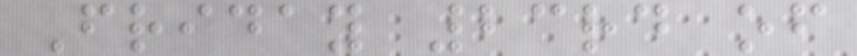Friday 23rd of
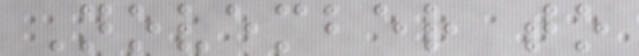November to
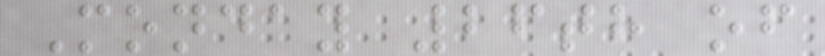Monday 26th of
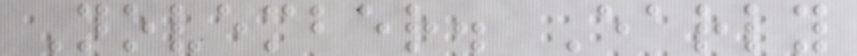November. Early
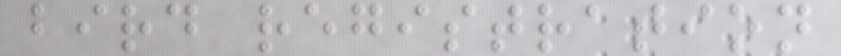bird registration
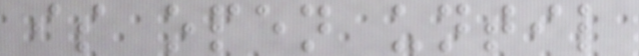is open until
